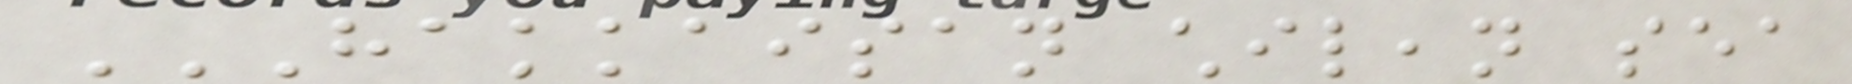HAKKAISAN CHILEAN SEA
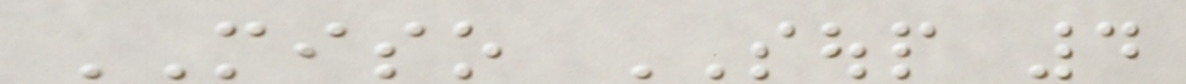MISO SOUP 4
